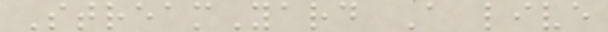StreamYard A live
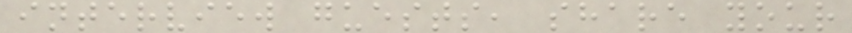interview guests, share your
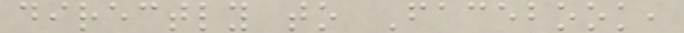directly to Facebook,
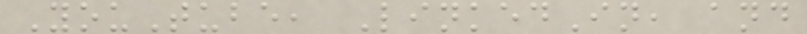YouTube, LinkedIn, and
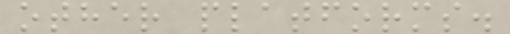other platforms.
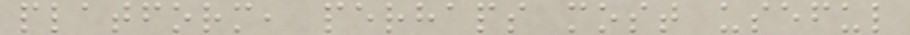platform, perhaps most useful
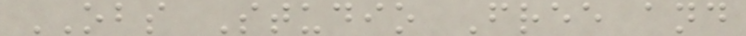OBS Studio Free and
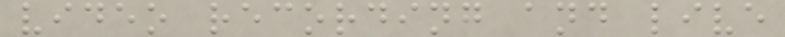video recording and live
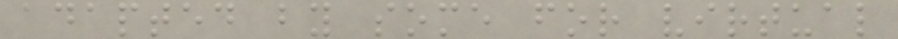adapted by some for virtual
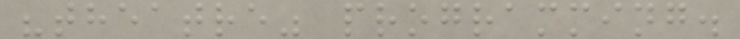"theatre" programming.
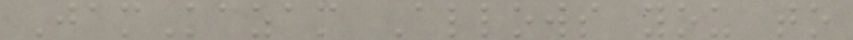JamKazam Allows you to
